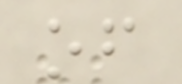of
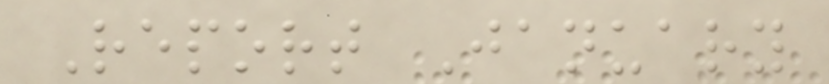Report January
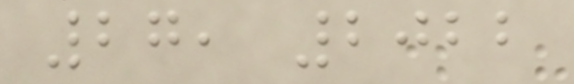27, 2022
